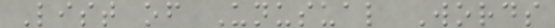List of Unusual Words
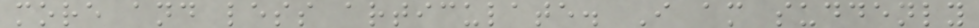more and less articulate. I am suddenly
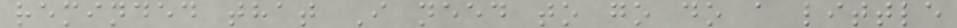reminded that I need to go do a little
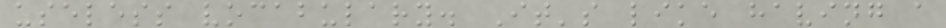useless vocabulary. It's like having a
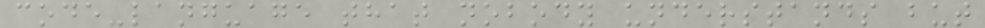code-language that nobody understands but
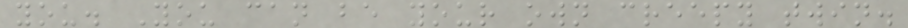you. You can be your own creepy twin.
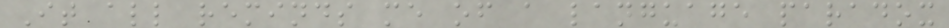It all reminds me of a language paradox
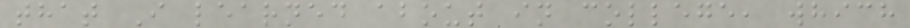that I learned about in college, which
